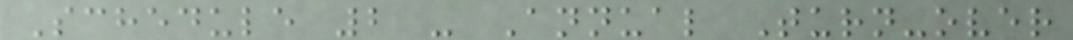Schedule 2 - Annual Turn-over
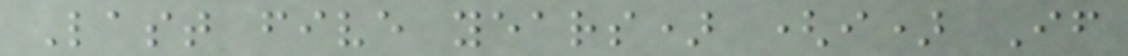Last five years) (i) If
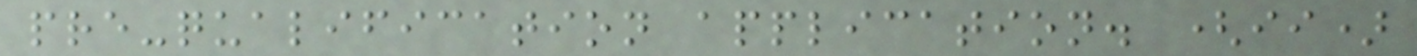pre-qualification application. (ii)
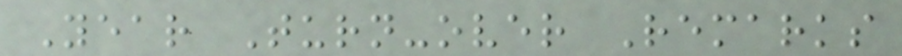Year Turn-over Remarks
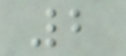2
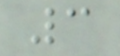3
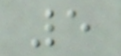5
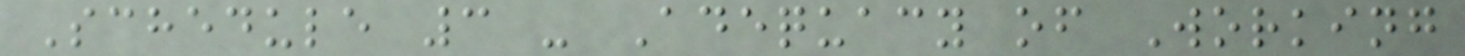Schedule 3 - Adequacy of Working
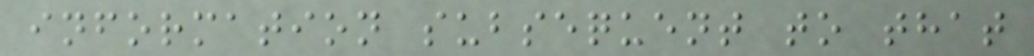information subsequent to that
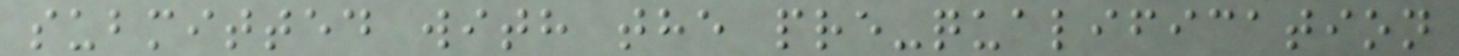submitted with the pre-qualification
